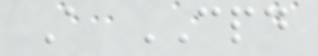A CPD
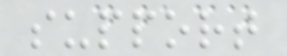support
